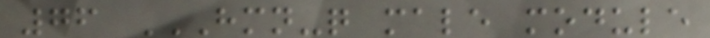76 HMN-Q MALE MODULE
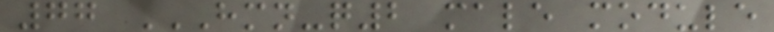77 HMN-Q2 MALE MODULE
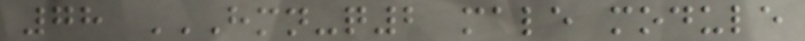78 HMN-Q2 MALE MODULE
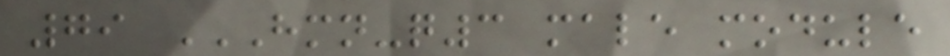79 HMN-Q3 MALE MODULE
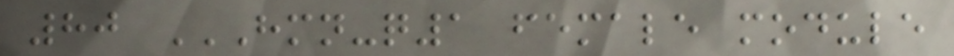80 HMN-Q1 FEMALE MODULE
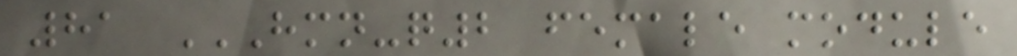81 HMN-Q2 FEMALE MODULE
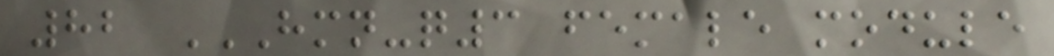82 HMN-Q3 FEMALE MODULE
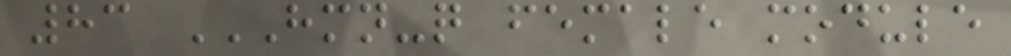83 HMN-Q FEMALE MODULE
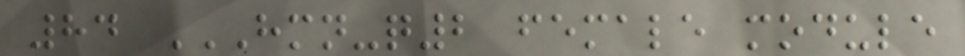84 HMN-Q2 FEMALE MODULE
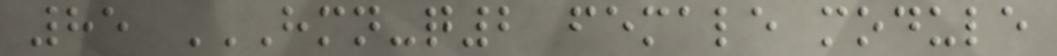85 HMN-Q2 FEMALE MODULE
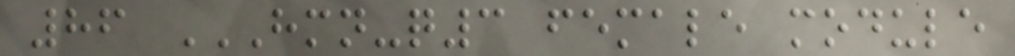86 HMN-Q3 FEMALE MODULE
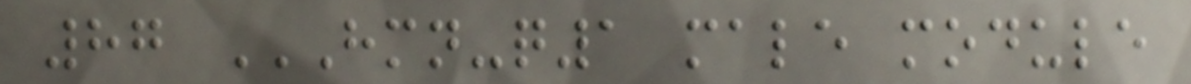87 HMN-Q1 MALE MODULE
